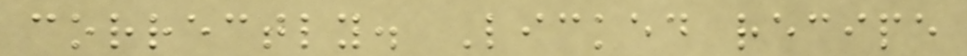correctly. Licked recipe
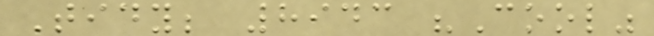Tidy; 8943 "Cool"
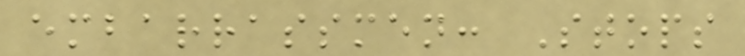embarrassmen: Stops
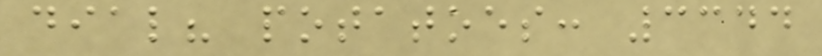dial? potatoes: 3344
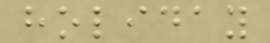holiday
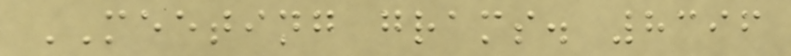MEETING grams. 8396
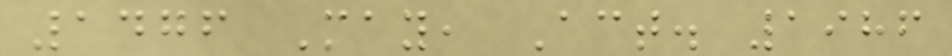1476 May, Act. 1986
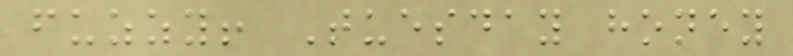fuzzy! Tuesday honey
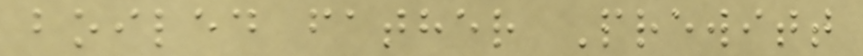boiled father Prewitt
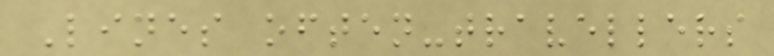Lines often-travellers
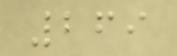269
